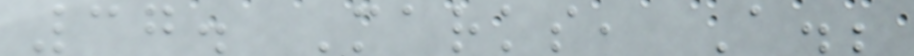37. Marks, A.;
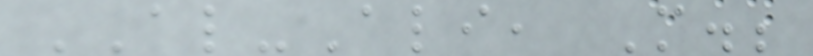AL-Ali, M.;
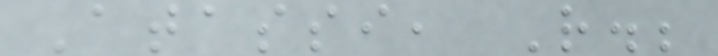Atassi, R.;
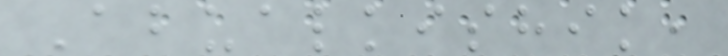Abualkishik,
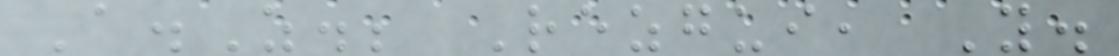A.Z.; Rezgui, Y.
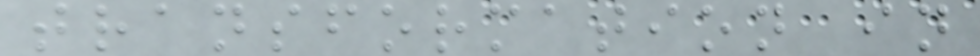transformation in
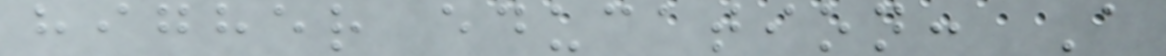higher education: A
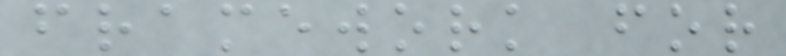framework for
